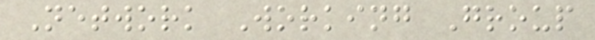Network Working Group
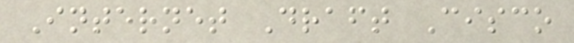Internet Draft Cisco
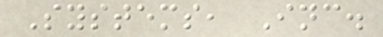Systems, Inc.
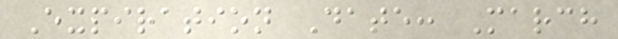Expiration Date: March
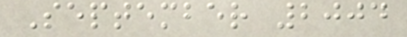September 2004
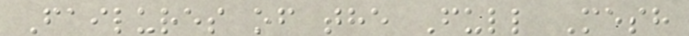Failures of the Full Mesh
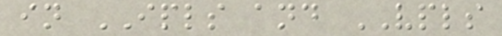in IPLS and VPLS
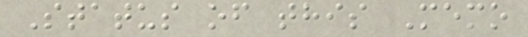Status of this Memo
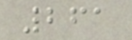261
